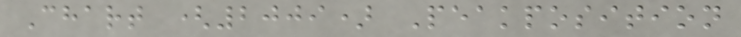Chart (2009) Peakposition
